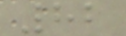82
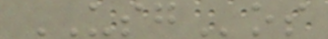USGos
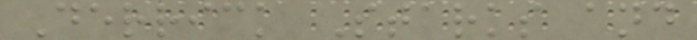Derrick Starks and
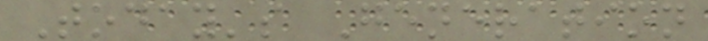Today's Generation
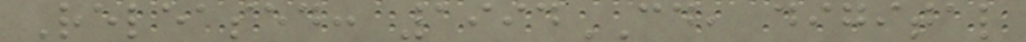Released: 1994CD, digital
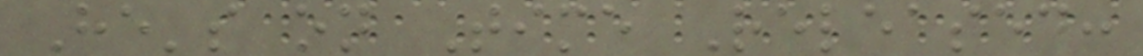He's on Time Released:
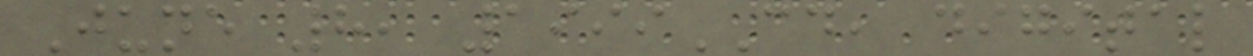June 8, 1999CD, digital
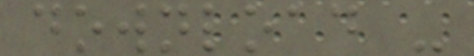download -
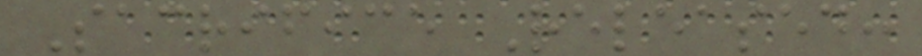Sacrifice Released:
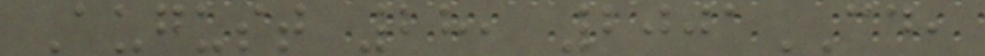August 28, 2001CD,
